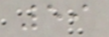59
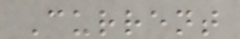Current
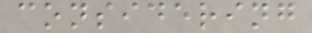considering
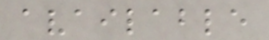available
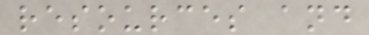resources and
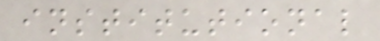institutional
